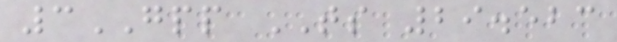3GPP TS 29.523
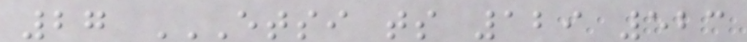27 ETSI TS 129 523
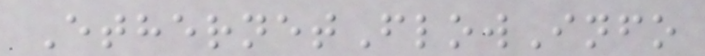EthernetFlowInfo
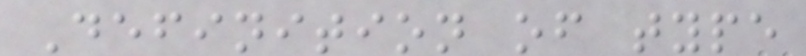Definition of type
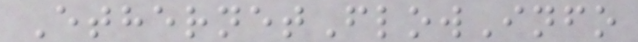EthernetFlowInfo
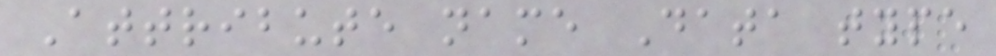Attribute name Data type
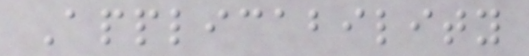Applicability
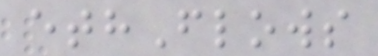ethFlows
